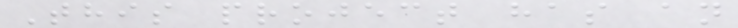This project has an
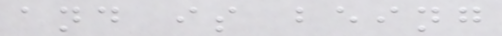and is being
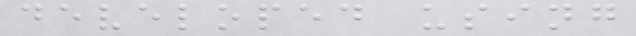developed using
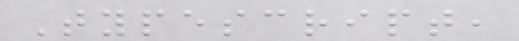Typescript,
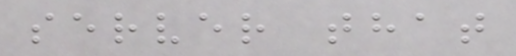server that
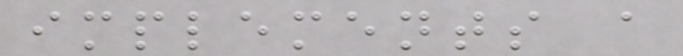implements a
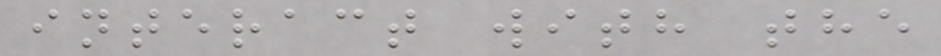interact with the
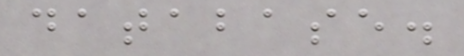database.
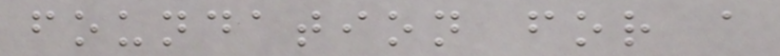foundation for a
